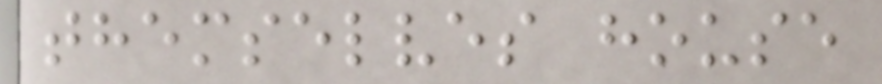themselves house
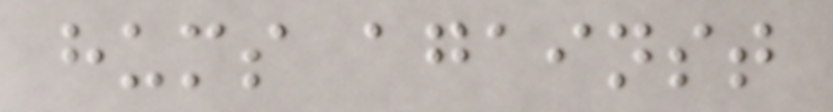hums against
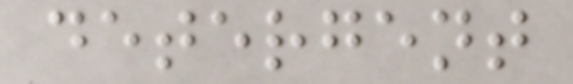detergent
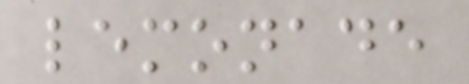lemonade
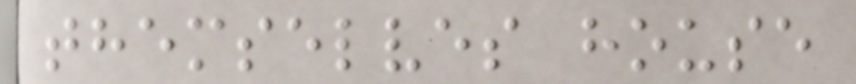themselves house
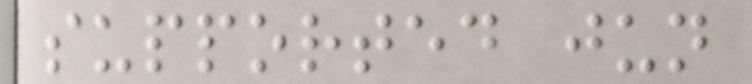supported jun
